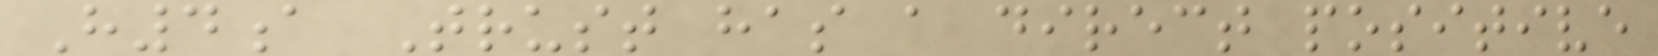H4a Trust has a direct positive
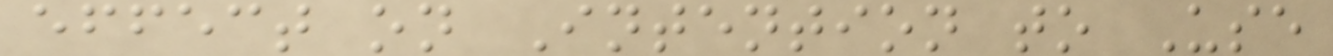effect on Intention to Use
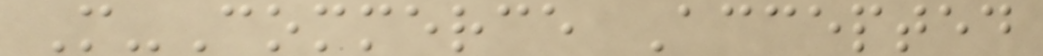M-Commerce Accepted
